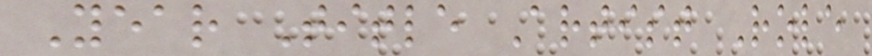Year Title Artist Role
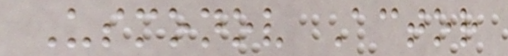Usmonov Actor
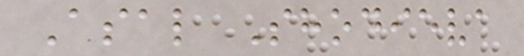Asal Shodieva
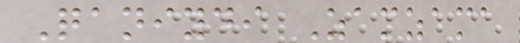Qaniydi Zamzama
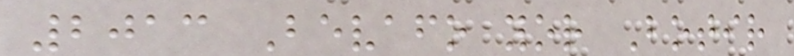2013 Bevafo yor Botir
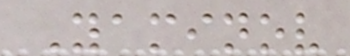Yaminov
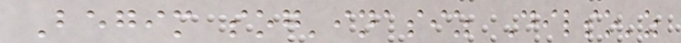Begim sog'inasiz Dilso'z
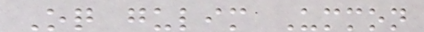Oq gulim Ummon
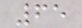65
